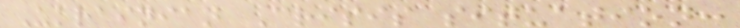Ukrainian Crisis situation:
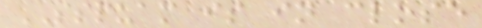SSPUAM is in close
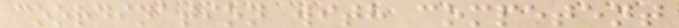coordination with competent
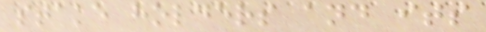stake holders and its
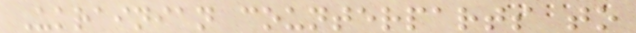Ukrainian counterparts to
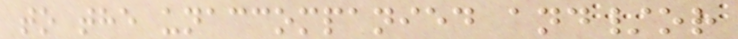to the unaccompanied and/or
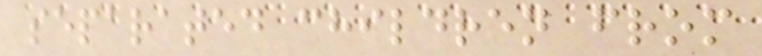separated children from
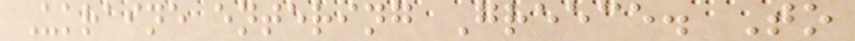Ukraine entering Greece. To
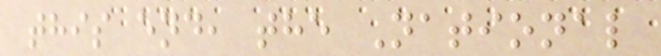this end, the National
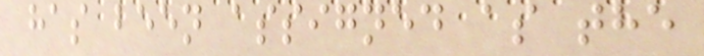has been assigned as the
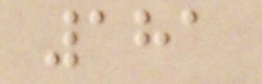181
